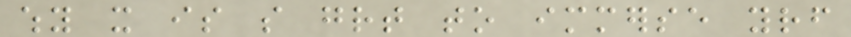why it is so great to immerse yourself
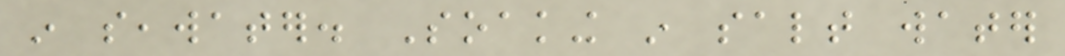in seawater. Soaking in salt water
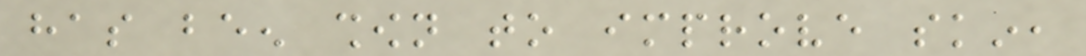has been shown to improve skin,
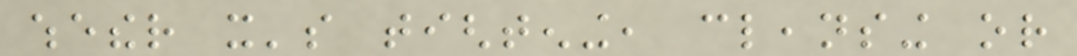whether it's tightening, cleansing or
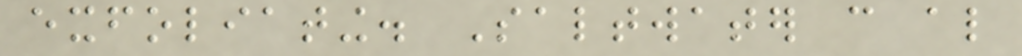exfoliating. Saltwater can also
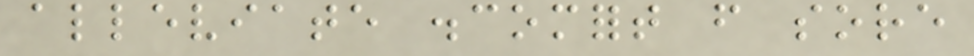alleviate discomfort from sore
